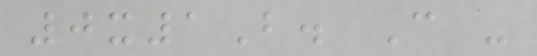0x1B. C -
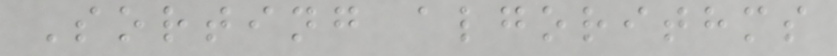Sorting algorithms
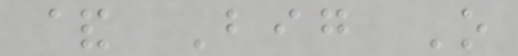& Big O
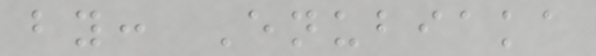by: Enubiaka
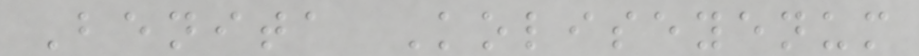Benita Koliseyenum
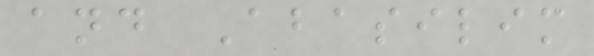and Abasilim
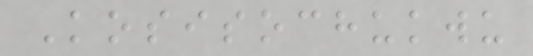Kosisochukwu
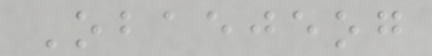Obaejeog
